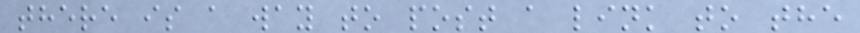there is a way to post a link to the
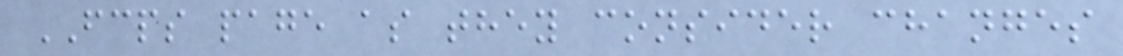FCPS page as they consider changes
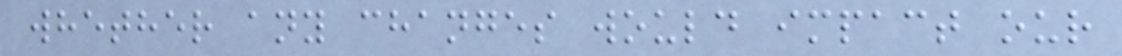whether any changes would impact our
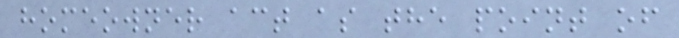homeowner act as the point of
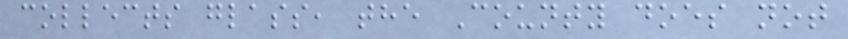collects glass, the County does not
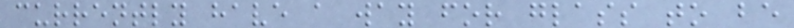currently have a way for glass to be
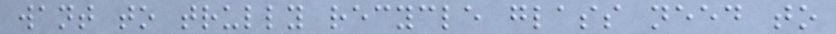want to trully recycle glass need to
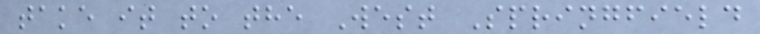take it to the West Springfield
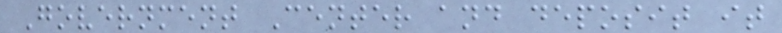Government Center and deposit it
